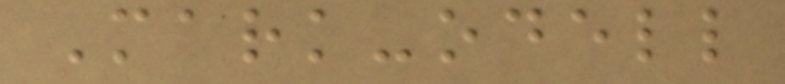Mark-odell
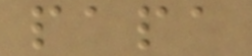papa
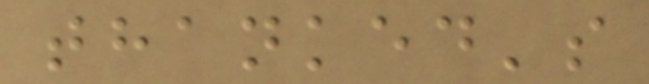thanked's
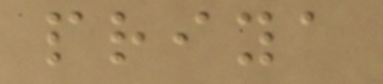priya
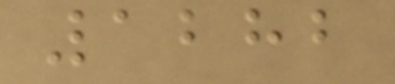1282
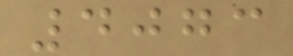4073
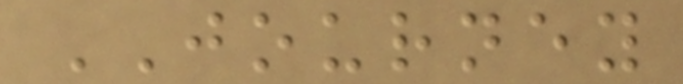JOURNEY
